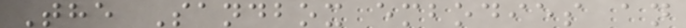The Sandbox embodies an
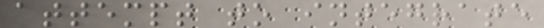attempt to integrate
